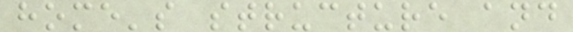home's structure and
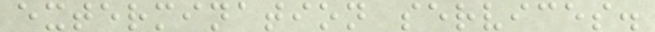extermination services.
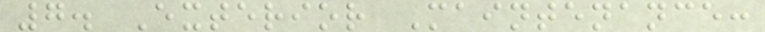7. Exterior Maintenance:
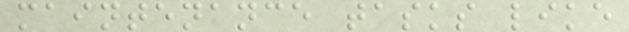maintenance tasks like
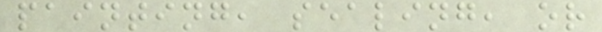painting, sealing, or
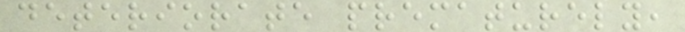deteriorate prematurely,
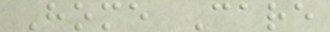Home Care
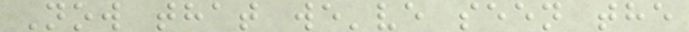Now that we've seen the
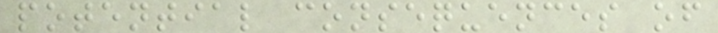potential consequences of
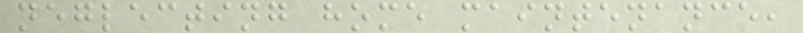neglecting home maintenance,
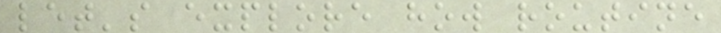let's explore how routine
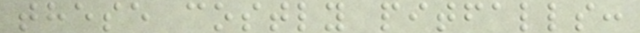these costly pitfalls:
